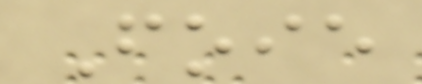Foie
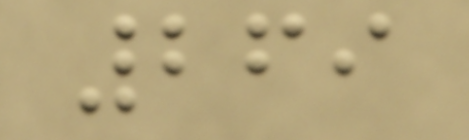269
